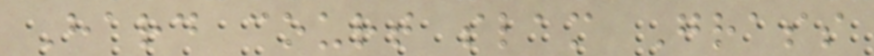Hard court slam Grass
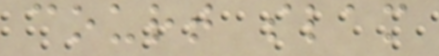court slam
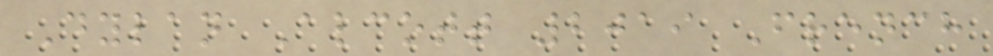Dylan Alcott 2019 French
